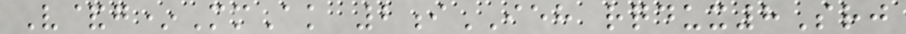V&g*MmAk 2iIEH rqdux8Srj
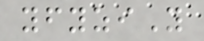yfyziY
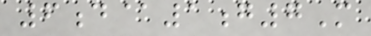6d@1g7M
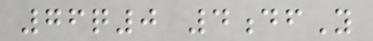76q0 4dfY
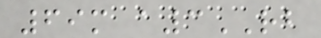69m a3RB
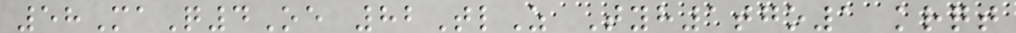58MaQ4Oe 82TlZ Tyh1tgo1 krqt
